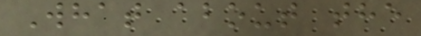What about the
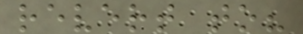revert to?
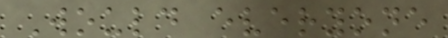Would everyone
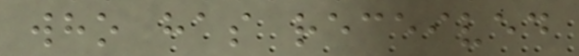who has received
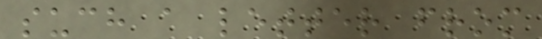such a letter from
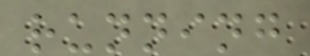running
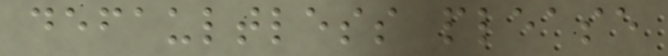defaultless please
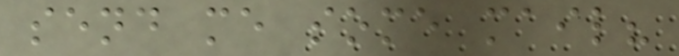send me some mail?
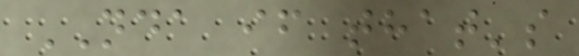NDA if that's
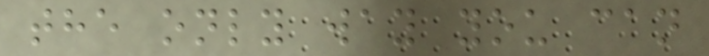the only way you can
